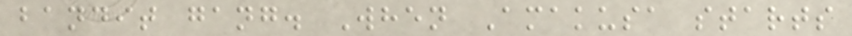bandit gang. When Amakusa starts
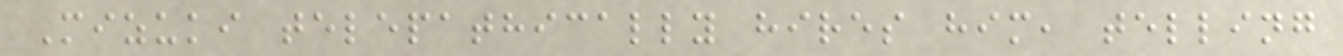Mizuki telepathically hires him, telling
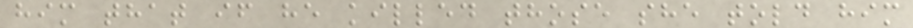him that if he killed those she told him
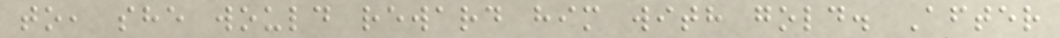to, she would reward him with gold. After
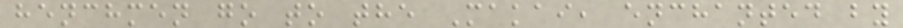henchmen go to the Makai, enchanted by
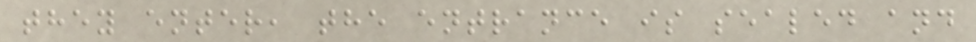they enter, the entrance is sealed and
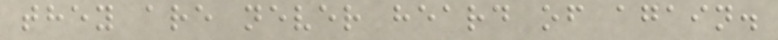they are never heard of again.
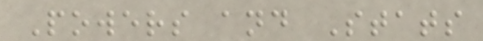Powers and Stats
